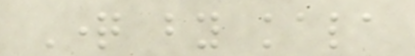Question by kala
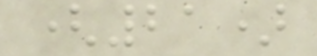(21)
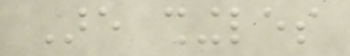Are shingles
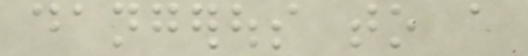dangerous to a
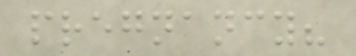pregnancy?
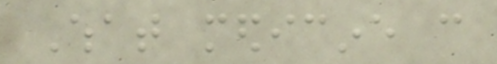What medicine can
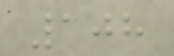108
